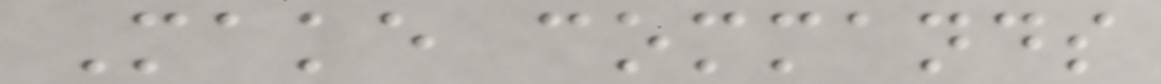Make commands
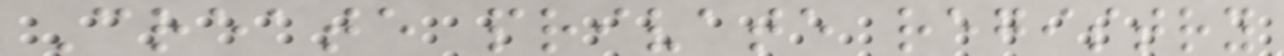Create private registry
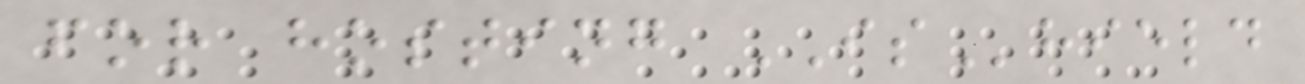for hosting IShield
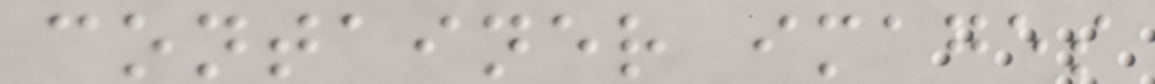container images
